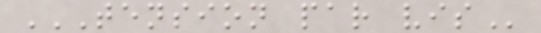TENSION PAR VIS
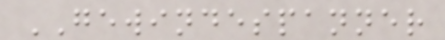GEWINDESPANNER
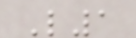L1
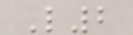L2
